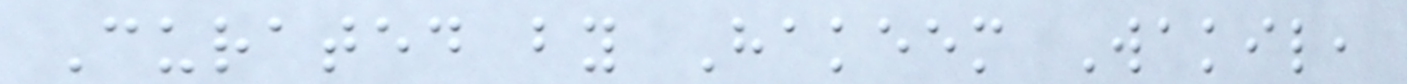Curated by Hakeem Wakil,
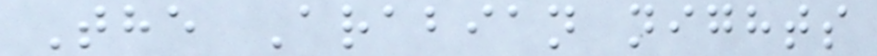The Arabian nights
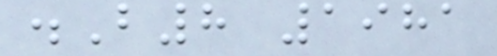.B8 1981
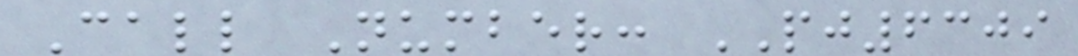Call Number: PJ6309
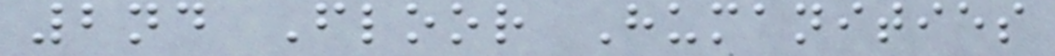2nd Floor Humanities
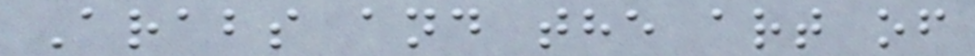Arabs and the art of
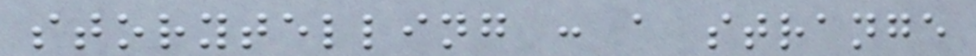storytelling : a strange
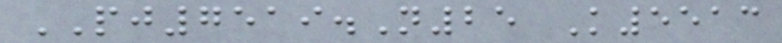PJ7519.N25 K5513
